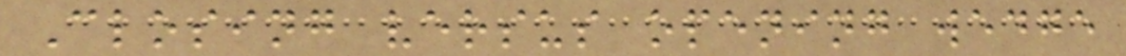Closing versus opening wedge
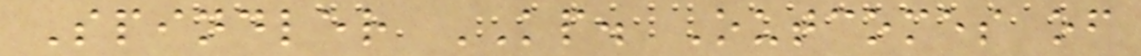Spindler KP. Outcomes of
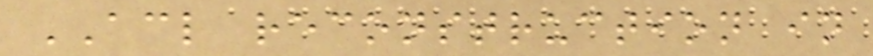ACL reconstruction in
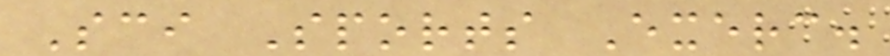Sci Sports Exerc.
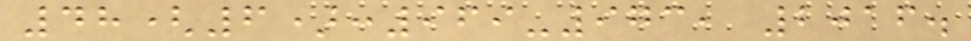48(6):969-973, 2016.
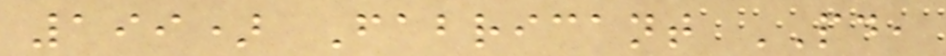199) Fabricant PD,
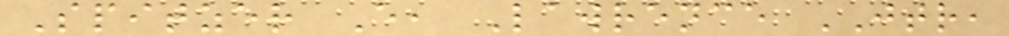Spitzer E, Lawrence JTR,
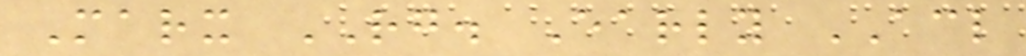Marx RG. Early ACL
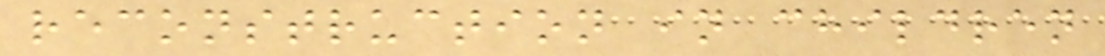reconstruction in children
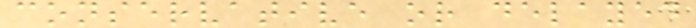conservative or delayed
